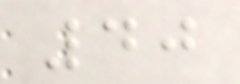40
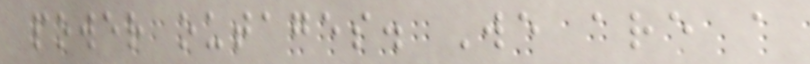power outages. We are a
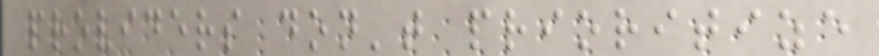providers don't prioritize
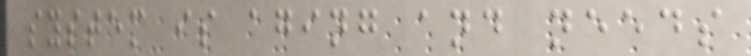system is aging and needs
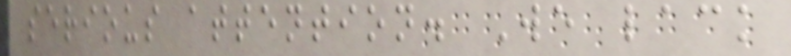serious attention. We lack
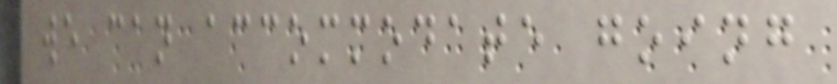we can accommodate going
